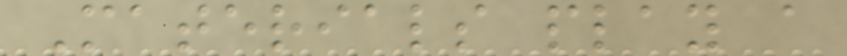Materials play a
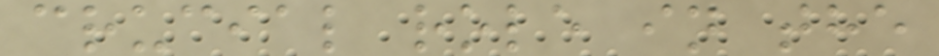crucial role in the
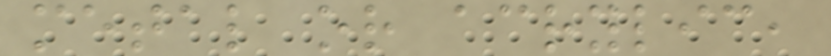metal or acrylic,
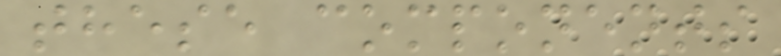these components
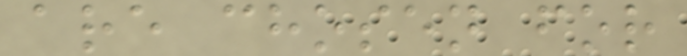are chosen for
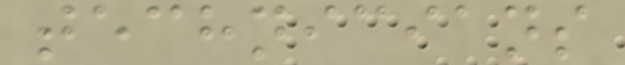technicians
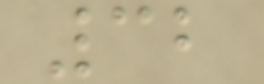32
